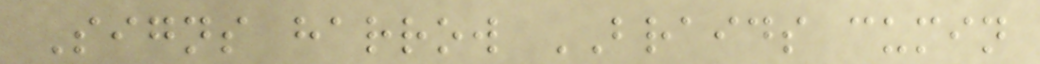Signs harrow BRAIDS cumin
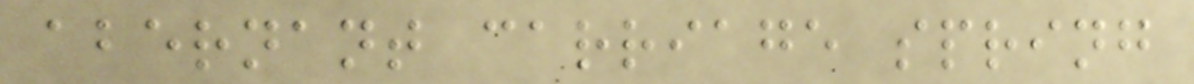abernant carriage spring
